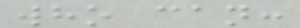who can:
